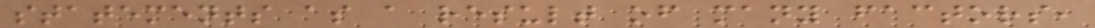statements as a result of many factors,
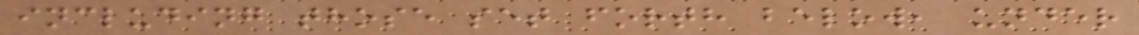including those set forth below, under
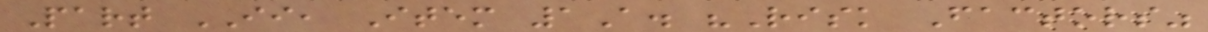Part II, Item 1A. "Risk Factors"
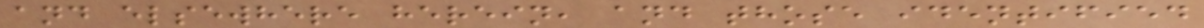and elsewhere herein, and those identified
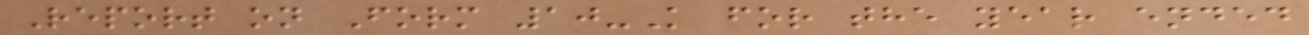Report on Form 10-K for the year ended
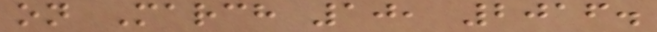on March 10, 2016.
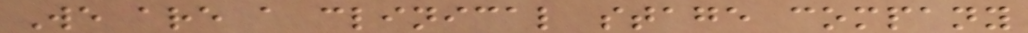We are a clinical stage company
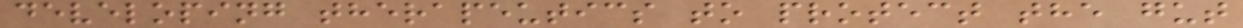developing therapeutics to protect the gut
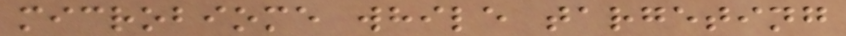microbiome while targeting
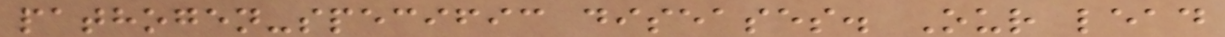pathogen-specific diseases. Our lead
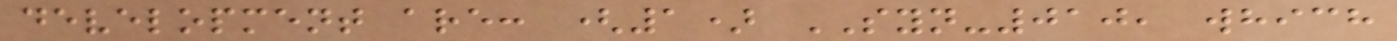development are: (1) SYN-010, which
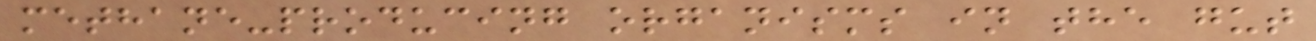methane-producing organisms in the gut
